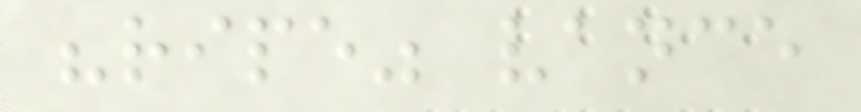"ripe" vance
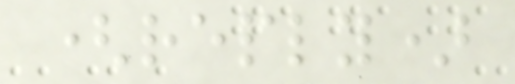(reply)
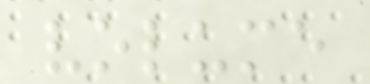volume
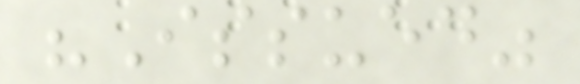"Issued"
